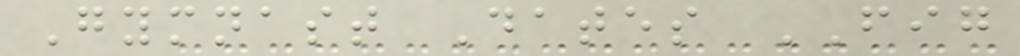Gymnast Dates FIG
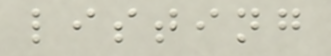listing
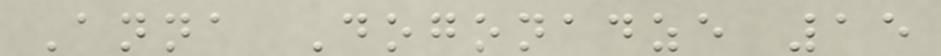Anna Dogonadze 15
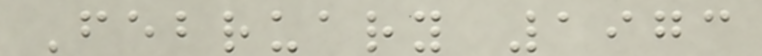February 1973
